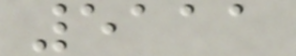5111
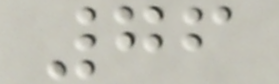76
